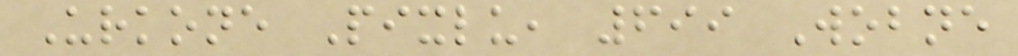Urkone Pixlu, 699 Wobne
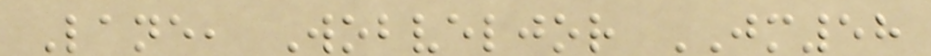Lane, Wobveljor JM58
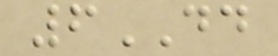6DD
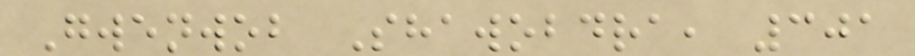Gwenwob Shawobdra, 301
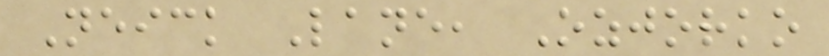Neick Lane, Ozjorko
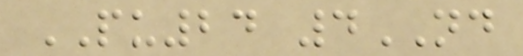PU24 4ND
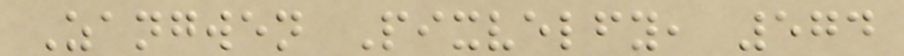Zangwen Pixvelfy, 574
